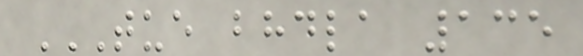TUE BHDLA 135
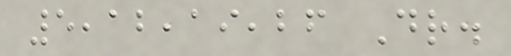5,12,19,26 Dr.
